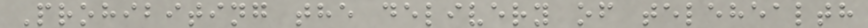Prohibiting the delivery of telehealth
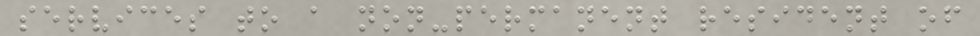services to a non-permanent resident of
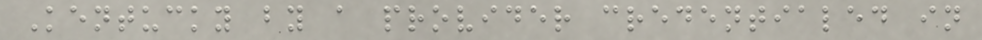Kentucky by a provider credentialed in
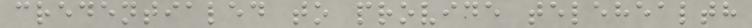credentialed to provide telehealth
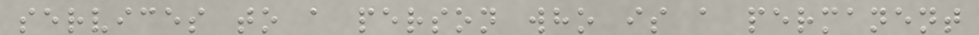services to a person who is a permanent
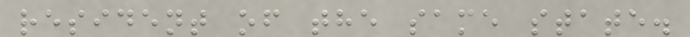resident of the same state.
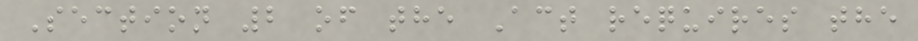Section 2 of the Act requires the
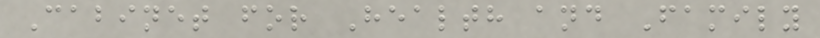Cabinet for Health and Family
